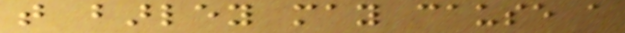that barley may cause a
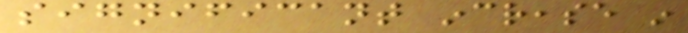significant increase in
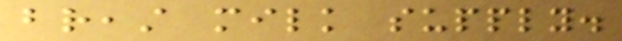breast milk supply.
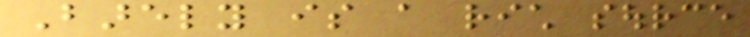Barely is a rich source
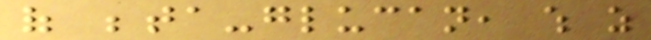of beta-glucan, which as
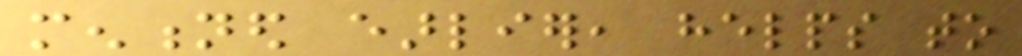mentioned earlier, helps to
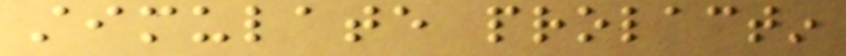stimulate prolactin
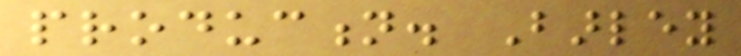production. Barley
